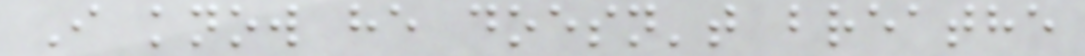I know he doesn't breathe
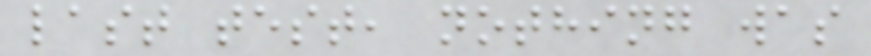last test, nothing was
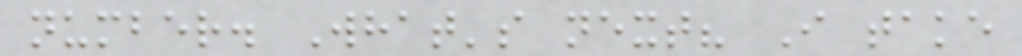number. What's next? I take
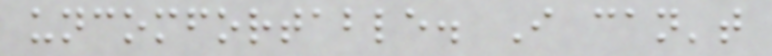uncomfortable. I can't
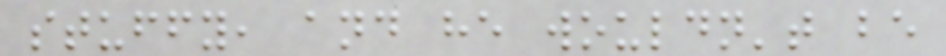stuffy, and he wouldn't be
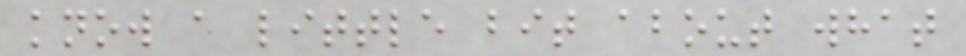know a little bit about what
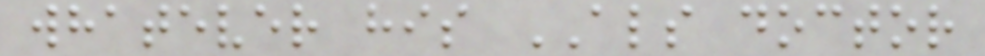whatever his ALS doctor
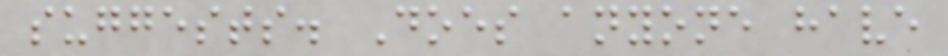suggests. Does anyone have
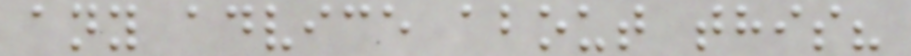any advice about this?
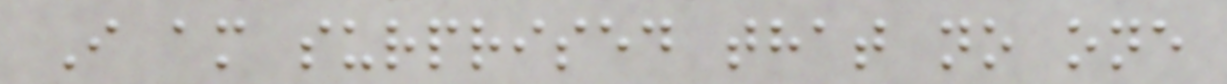I am surprised that no one
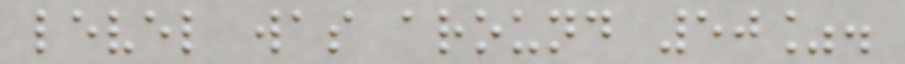level was around 50%.
